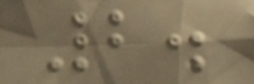2.
